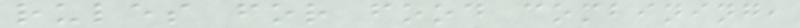rules for food combining,
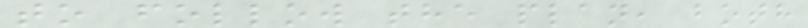to follow the plan, both
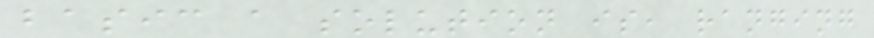basic a solution is, ranging
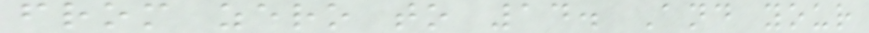from zero to 14. And your
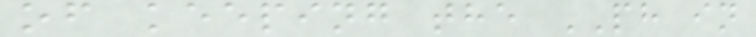of keeping the PH in
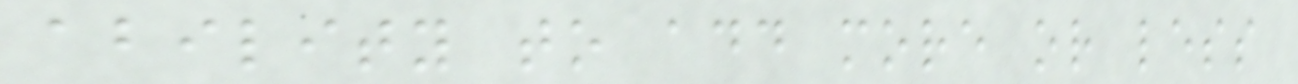ability to add more or less
